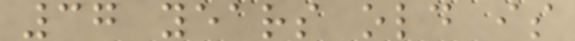37 years old is
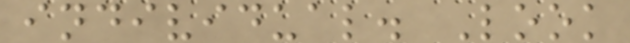individual. Look
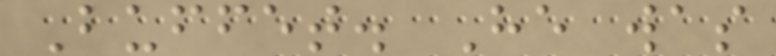Buffet. He was
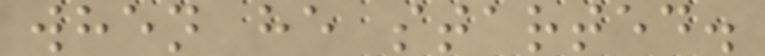when he started.
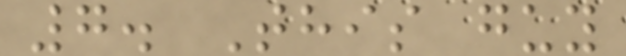7. This guy
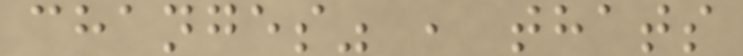changes" , thats
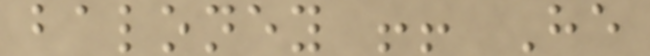baloney !! He
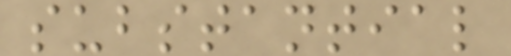substantial
